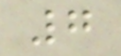7
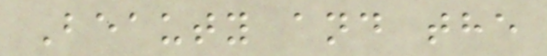Beauty and the
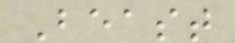Beast
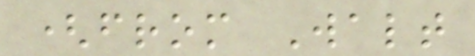(from Walt
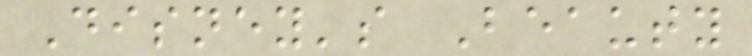Disney's Beauty
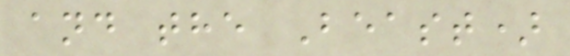and the Beast)
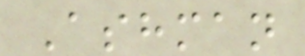Ashman
